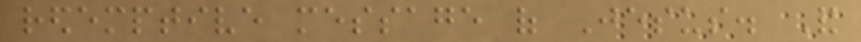redemptive message of Jesus. And
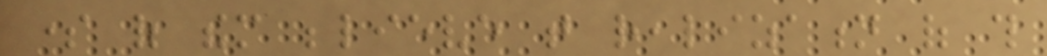some of them believe that realization of this
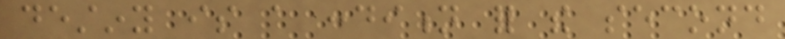destiny is a condition for the second
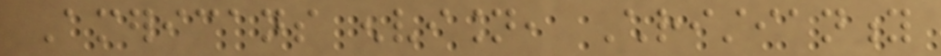Americans envision, Christianity
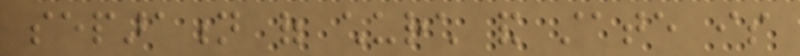separation of church and state is
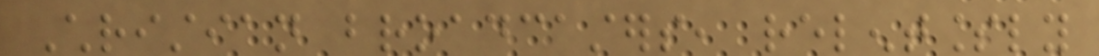Christian broadcasters, relentlessly
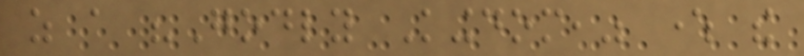as a "Godly Kingdom," where the
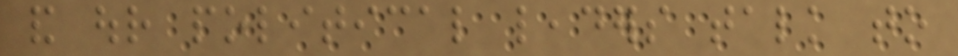and our political leaders talk to
